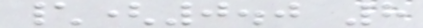\(0.0 8
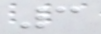3
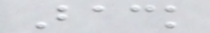Back
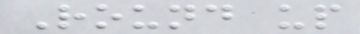Round up
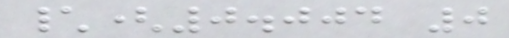\(0.004 0
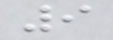9
